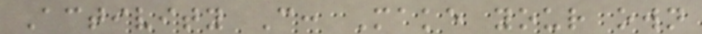Activity C: Make your own
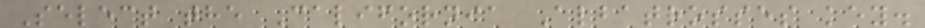Select the California Albatrosses key.
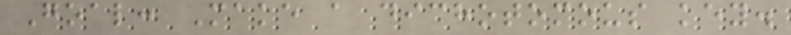Goal: Make a dichotomous key.
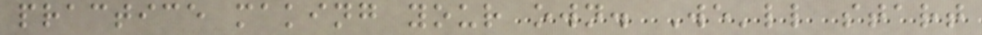practice making your own. We'll start
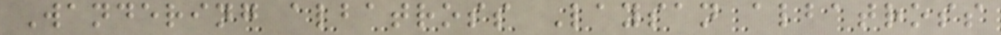Wandering albatross Laysan albatross
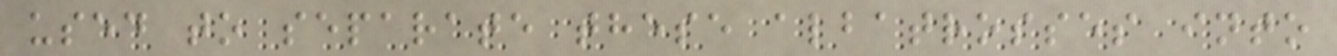used to separate these albatrosses into
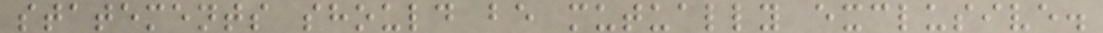statements should be mutually exclusive.
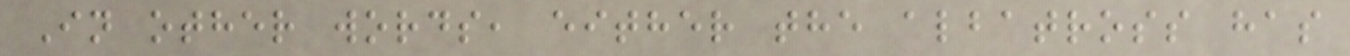In other words, either the albatross has
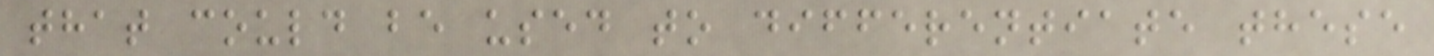that could be used to differentiate these
